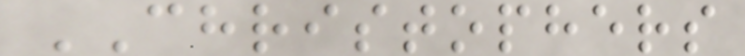CHRISTOPHERS
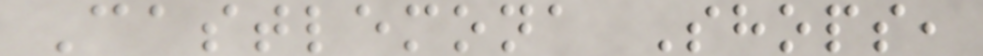Castlemona Shops,
